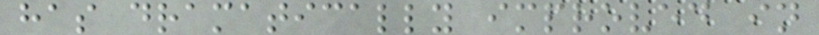has dramatically improved in
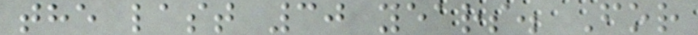the last 30 years. For
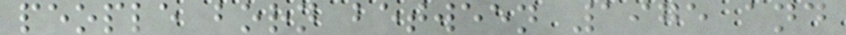people born between 1975 and
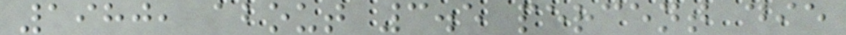1980, about 3.5 percent die
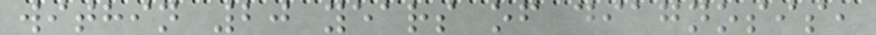within 20 years of diagnosis,
